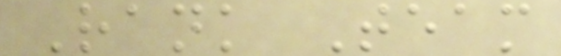Rank Team
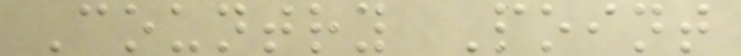Country Point
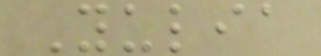Yulia
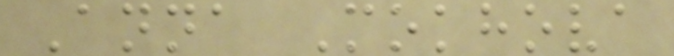Anna Mokhova
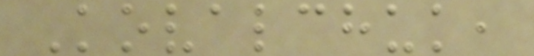Kovalchuk,
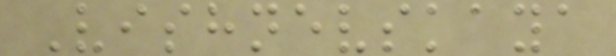Vishnevskaya
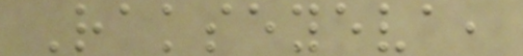Rakseyeva,
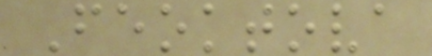Feoktova
